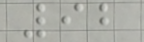92
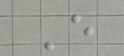E
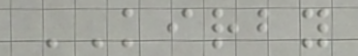KIRBY
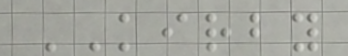KIRBY
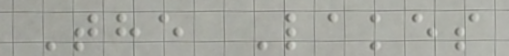The Lakes
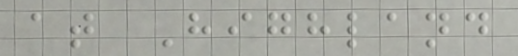at Highland
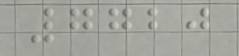7720
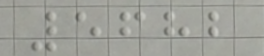5682
